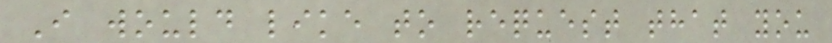I would like to request that you
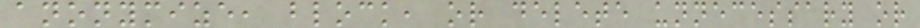anonymize, block, or delete unnecessary or
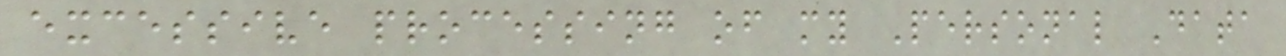excessive processing of my Personal Data
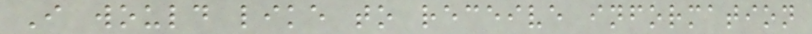I would like to receive information
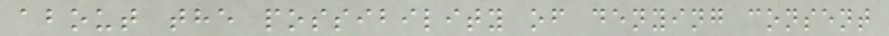about the possibility of denying consent
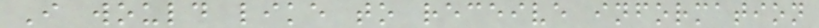I would like to receive information
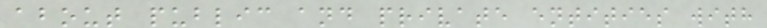about public and private entities with
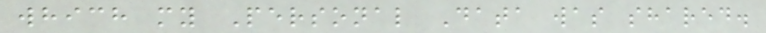which my Personal Data was shared.
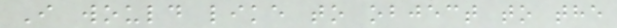I would like to object to the
